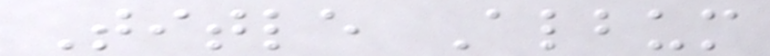Title Album
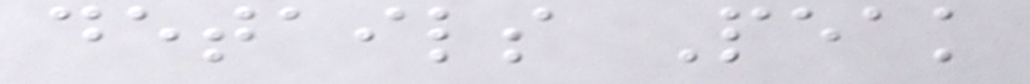details Peak
